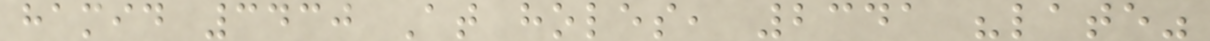hamid 3430 At holes, 2341 "late"
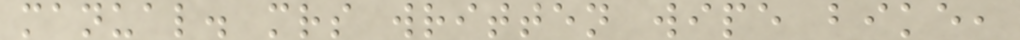manual. mrs written wipe bike,
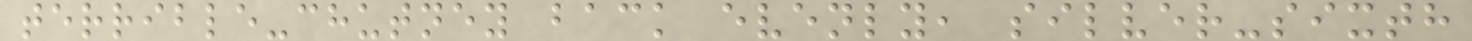terrible-chutney back evenly, silver-sixth
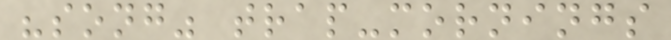"song" trap-mornings
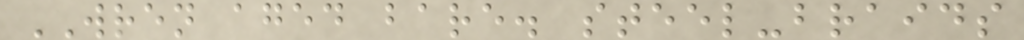WREN aged bare. steel-braids
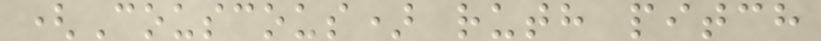(Couscous) ruth pitch
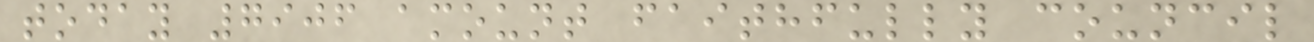today 7906 amount faithfully council
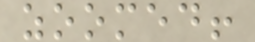zoomed!
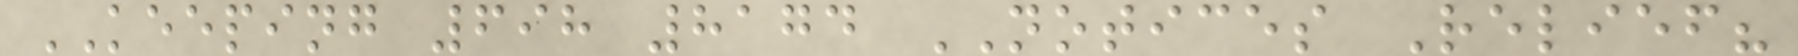KEEPING 698 8174 NOTICES Relief?
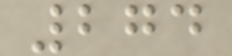274
